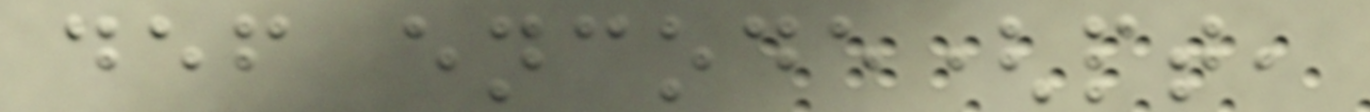def encode(pt,
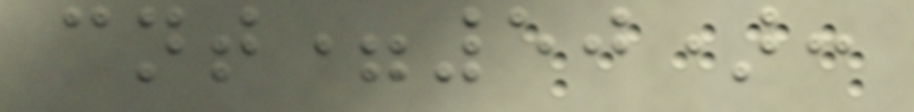cnt=50):
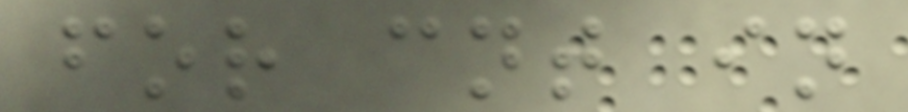for cnt in
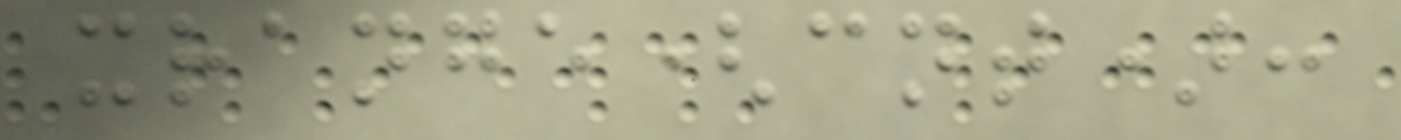xrange(cnt):
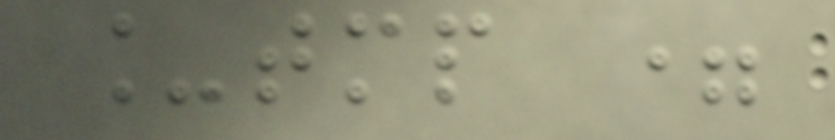_tmp =
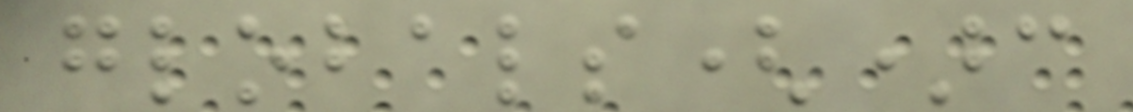globals()c
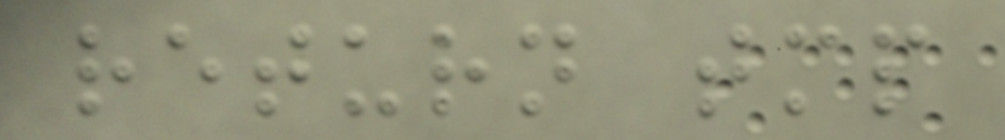return tmp
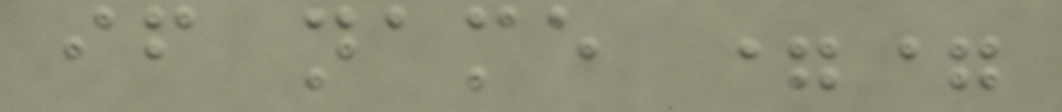if name ==
